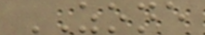ZONE
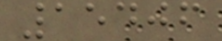15406
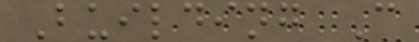Building C
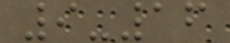9-16
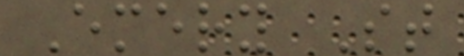Emery St
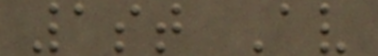1st Av
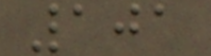101
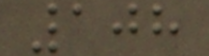108
